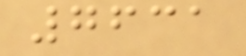7631
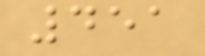451
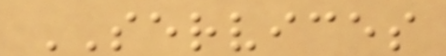SERVICES
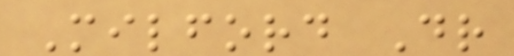Milford Dr
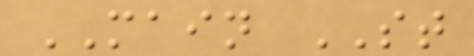MAIN ST
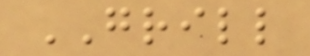GRILL
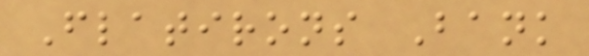Flatirons Bank
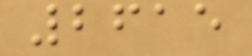2615
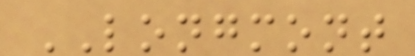LONGMONT
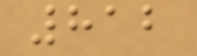812
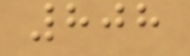808
